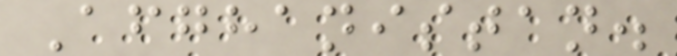Afghanistan.
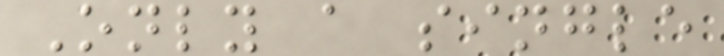Only a single
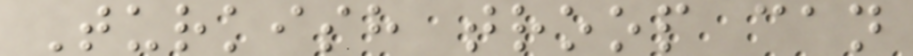Turkish troop can
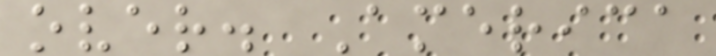over. America
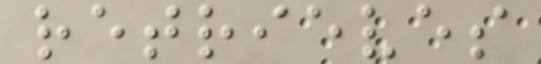retrieves
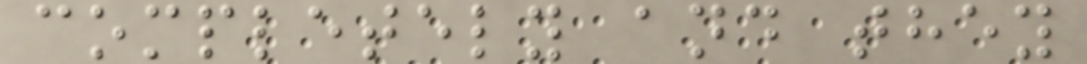completely and they
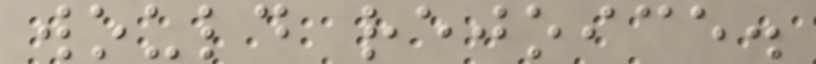would rejoice.
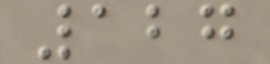127
